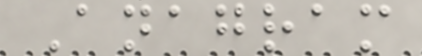Anagram
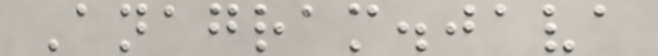Anagram.java
